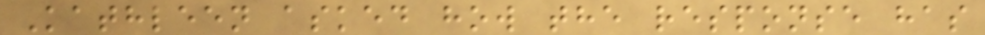Kathleen asked how the response has
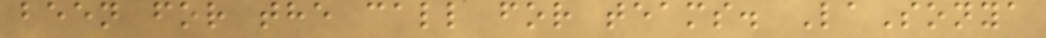been for the call for teams. LaSonya
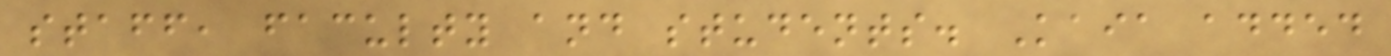staff, faculty and students. Kaia added
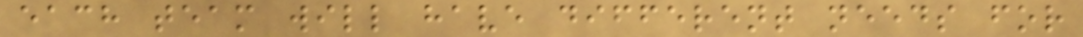each team will have different needs for
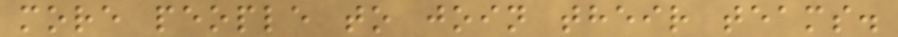more people to join their teams.
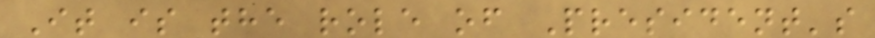It is the role of President's
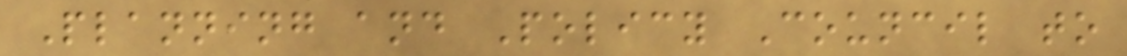Planning and Policy Council to
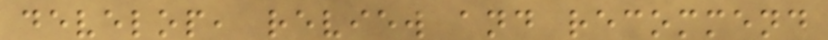develop, review and recommend
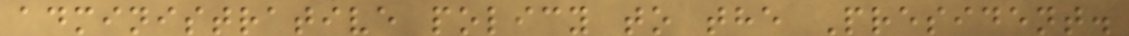administrative policy to the President.
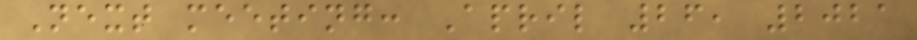Next meeting: April 26, 2021
